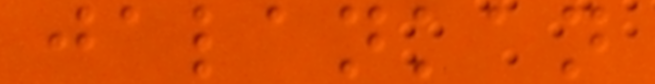jalankan
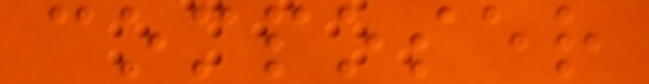composer
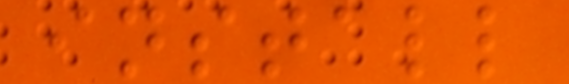install
